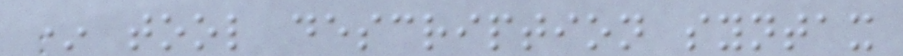* tool description syntax
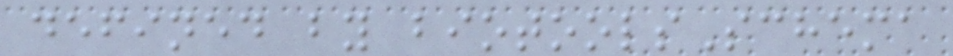defined by biotoolsSchema
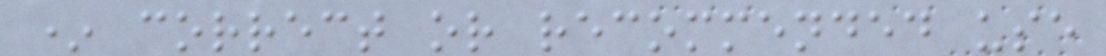* correct or recommended use
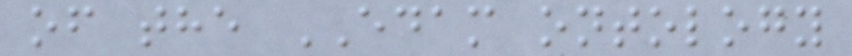of the EDAM ontology
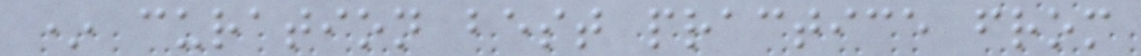* curation best practice from
